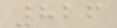826
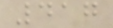417
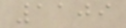1109
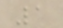1
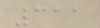311
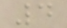4
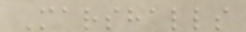Marshalls
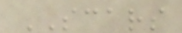SCARS
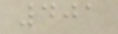401
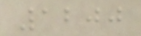1200
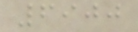6900
